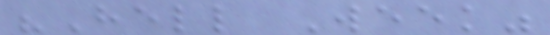"Hell Week"
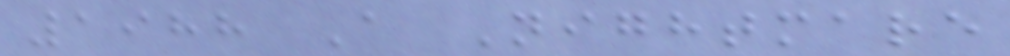1988 A Nightmare
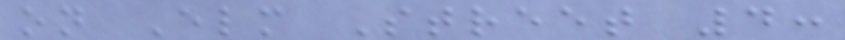on Elm Street 4:
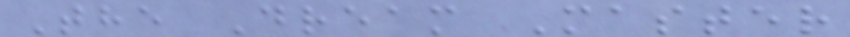The Dream Master
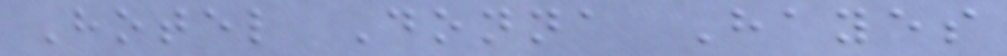Hotel Donna Hayes
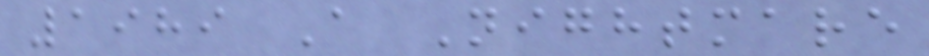1989 A Nightmare
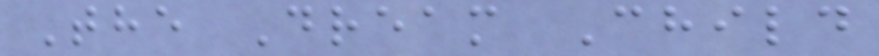The Dream Child
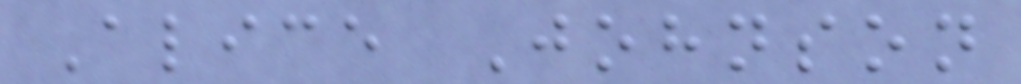Alice Johnson
